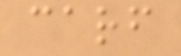carf
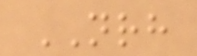NRH
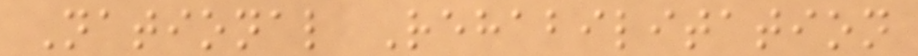National Rehabilitation
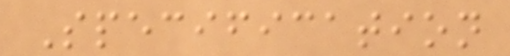Specification
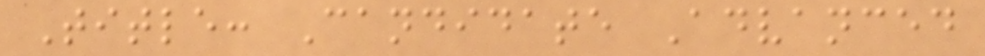Title: Candidate Advanced
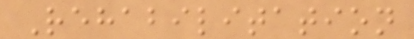Rehabilitation
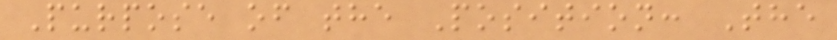Purpose of the Position: The
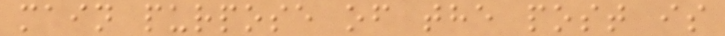main purpose of the post is
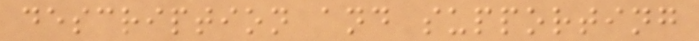description and supporting
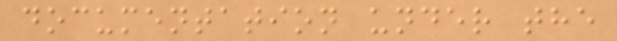documentation under the
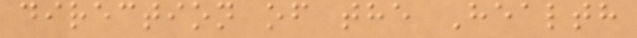direction of the Health
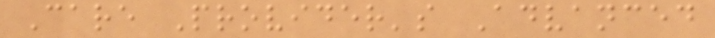Care Provider's Advanced
